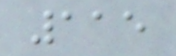115
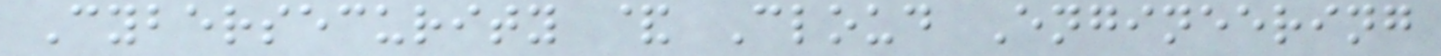Cybersecurity & Cloud Engineering
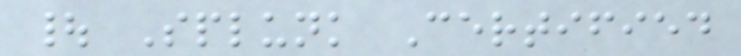| Splunk Certified
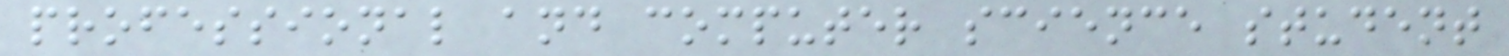professional and computer science student
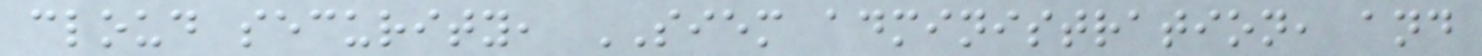cloud security, SIEM administration, and
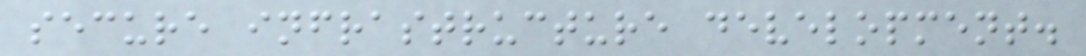secure infrastructure development.
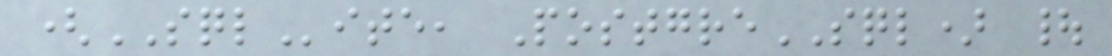(SQLite, PostgreSQL) |
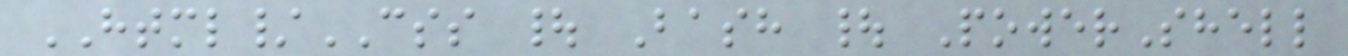HTML/CSS | Bash | PowerShell
